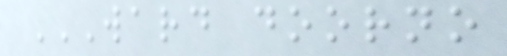WARD DOORNO
